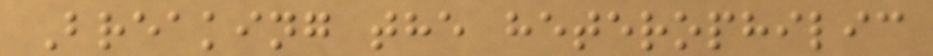Breaking the heterophilic
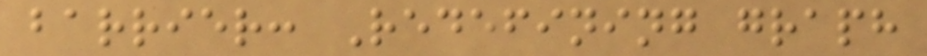barrier: Redefining graph
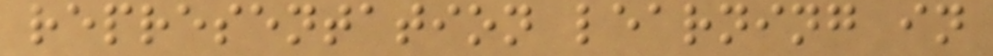representation learning in
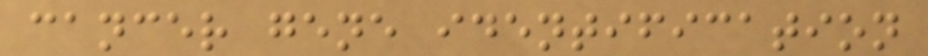cancer gene identification
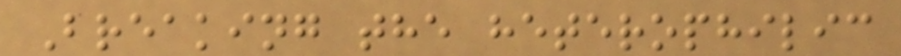Breaking the heterophilic
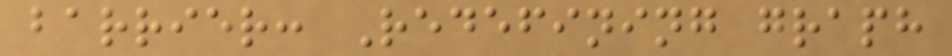barrier: Redefining graph
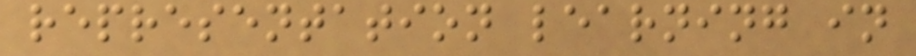representation learning in
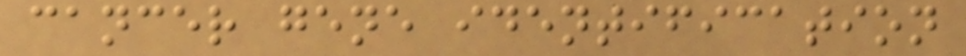cancer gene identification
